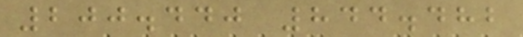200.440 844.482
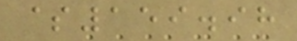$159.98
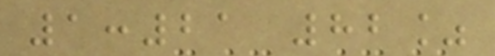1:21 82%
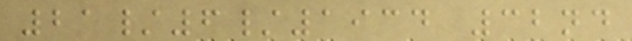21/6/1934 32nd
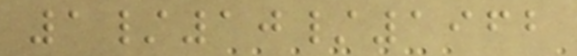1/10/1962
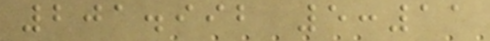201.992 5:11
